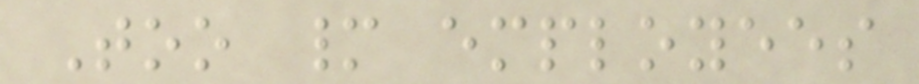Too many employees
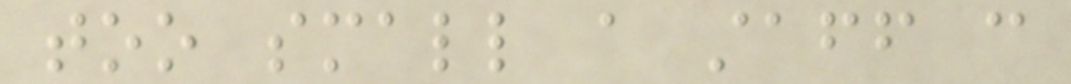too small a staff can
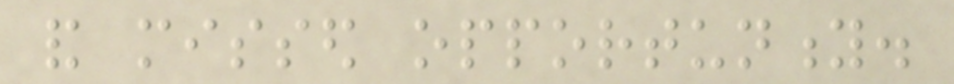and missed opportunity.
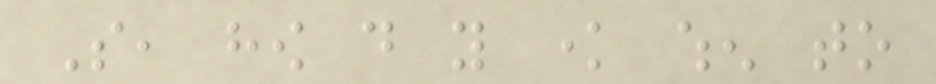So, how do you know when to
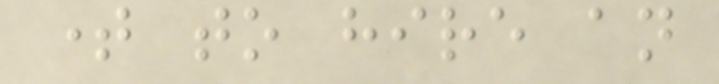time to hire an
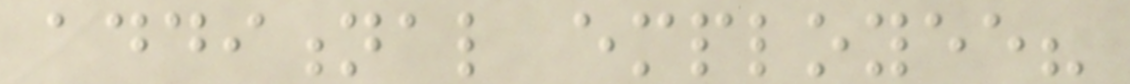additional employee?
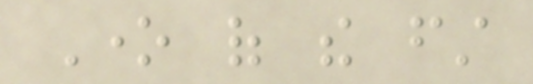One of the first
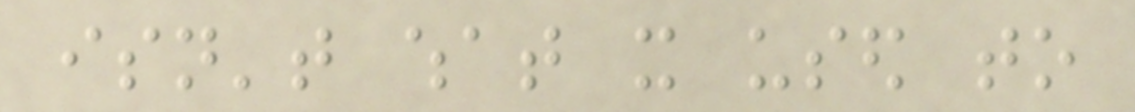isn't what it used to
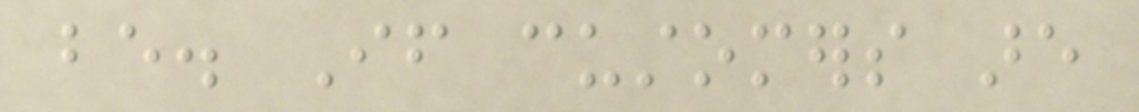be. If customers are
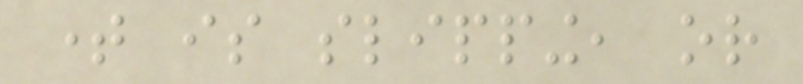time is slipping, or
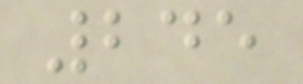245
